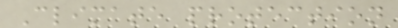Climate protection
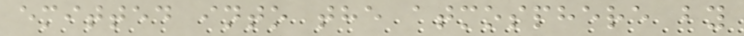emitted into the atmosphere by
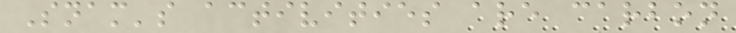Snam's activities are carbon
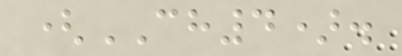(CH4).
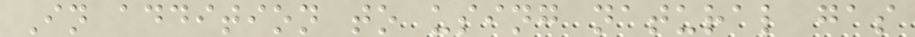In addition to using natural gas
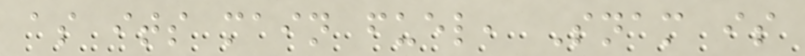as its main fuel, Snam is
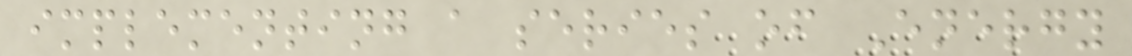implementing a series of Energy
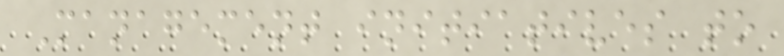Management initiatives to
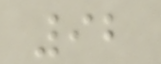92
